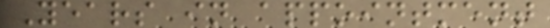Years in appointment
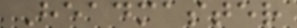Headmaster
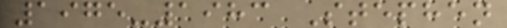1975-1983 Stephen
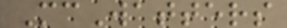McWatters
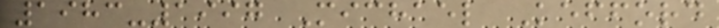1983-1997 Michael Kefford
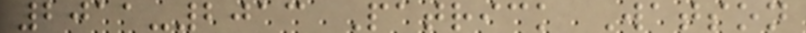2011-2013 Patrick Watson
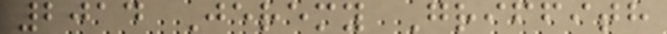2014 Jeremy Griffith
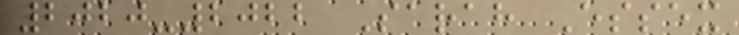2020-2022 Sarah Essex
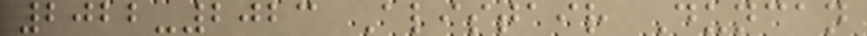2022-2023 Alistair Duncan
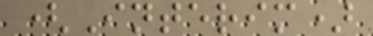(Interim)
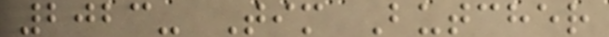2023- Tim Butcher
